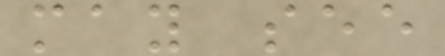may see
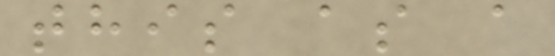this as a
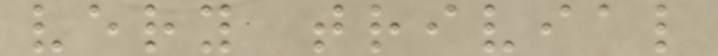very trivial
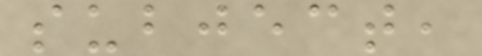subject,
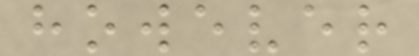however
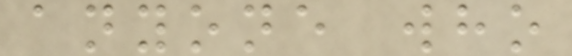anyone who
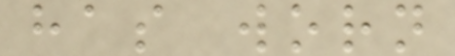has worn
